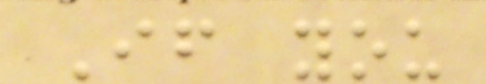If you
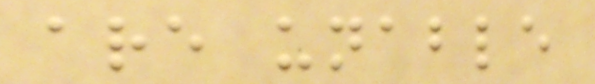are unable
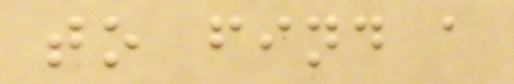to find a
